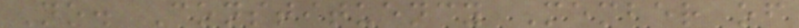No. Constituency Member of
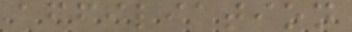affiliation
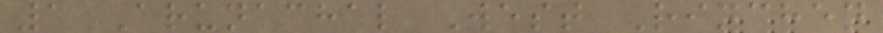1 Arunachal West Rinchen
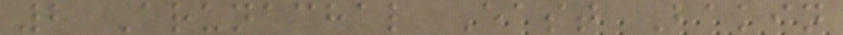2 Arunachal East Bakin
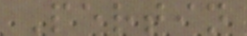Pertin
